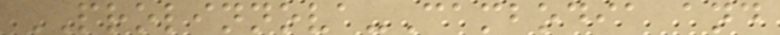PROLINNOVA-Cambodia and
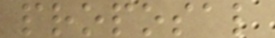proposal
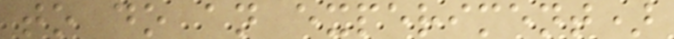to do an experiment)
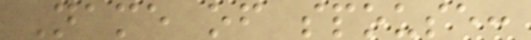Name of spouse:
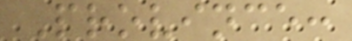Province:
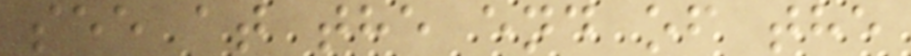see at the end of the
